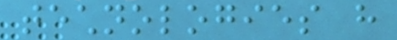technologies have
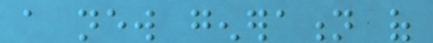a new generation of
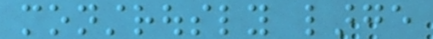monstrously large
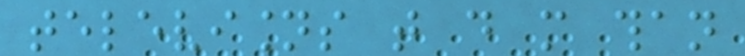televisions that do more than
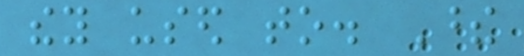they used to. These
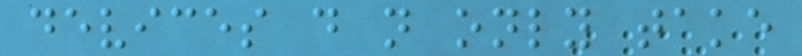devices do not only take
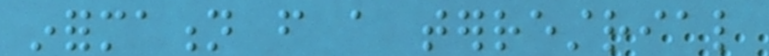information from a terrestrial
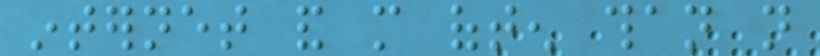internet and more often than not
